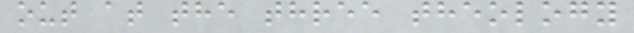out at the three theology
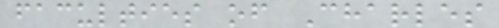faculties of Charles
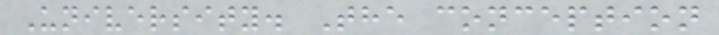University. The conception
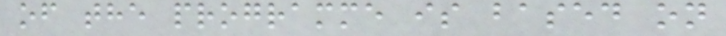of the programme is based on
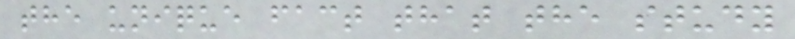the unique fact that the study
